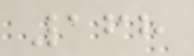168
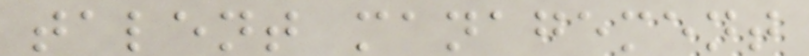talent management
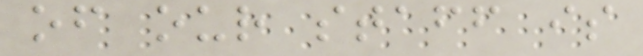of our staff is
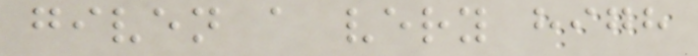given a very high
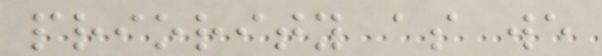priority as we
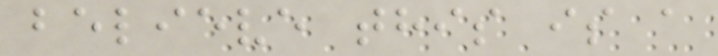believe this is a
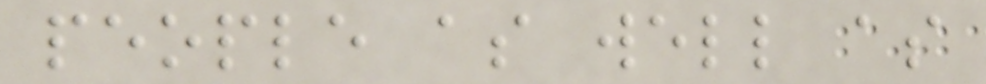people as well as
